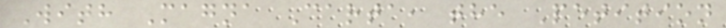With Magna Carta, the Petition
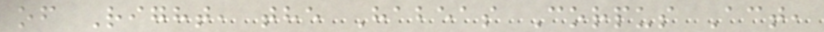of Right, the Habeas Corpus Act,
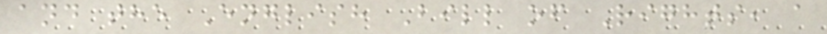and the English Bill of Rights, a
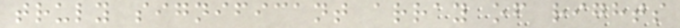truly significant array of rights
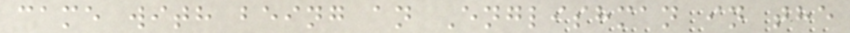came with being an Englishman in the
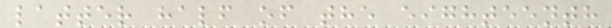latter half of the eighteenth
